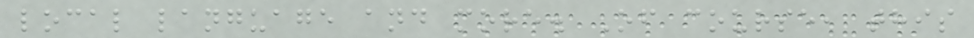local language and more. Of course, this
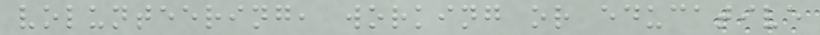volunteering, working or educative
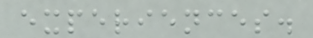experiences.
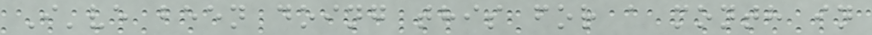I've been doing this for a month in
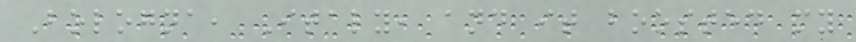Bologna, Italy, and it boosted my
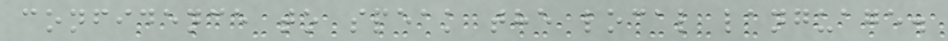confidence to speak the local language.
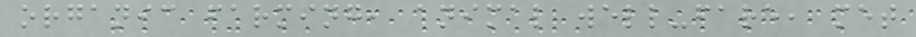organic farming, animal well-fare, met
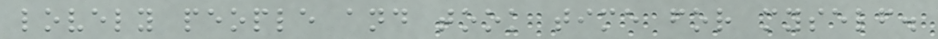lovely people and took time for myself.
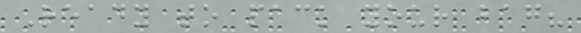Ready to pack your bag?
